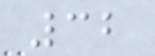32
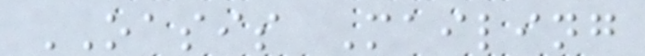OASIS Mailing
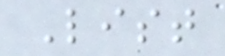List
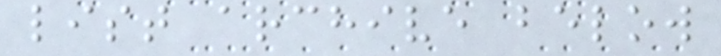list archive below
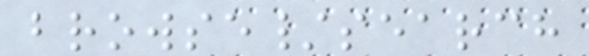browse/search
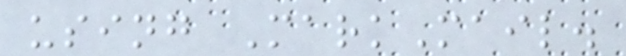using MarkMail.
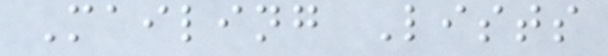Mailing Lists
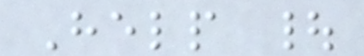Help |
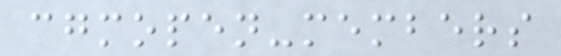cgmopen-members
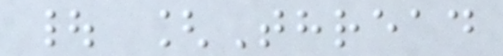| [Thread
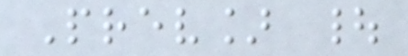Prev] |
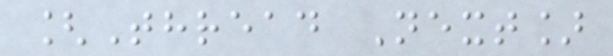[Thread Next]
